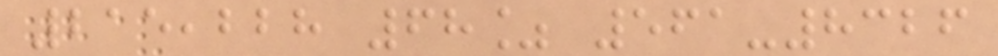215,228 68% 561-8326
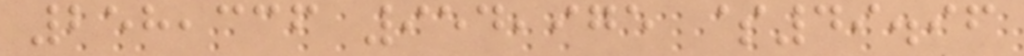258,336 954,975 $49.96
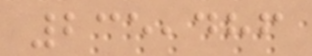235,486
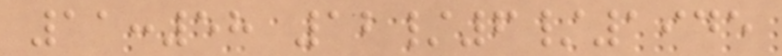11:58 12/6/1945
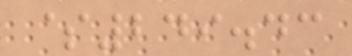$249.43
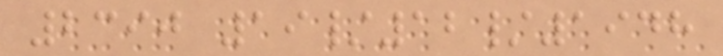2390 19/12/1948
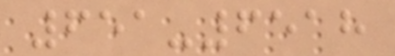651-6518
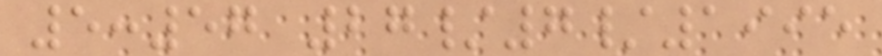5:57 27/7/1995
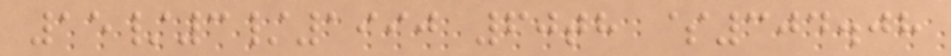15/3/1990 60th $304.08
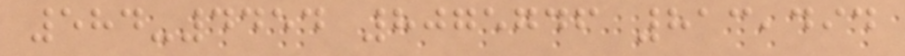584-4454 8075746 813,494
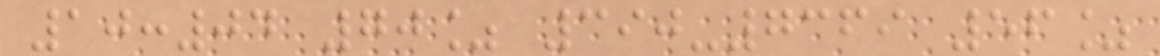10:04 70% 390-7369 56%
